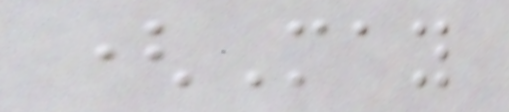(May
